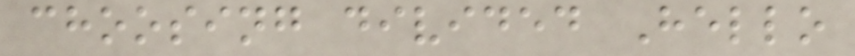choosing divided Hello
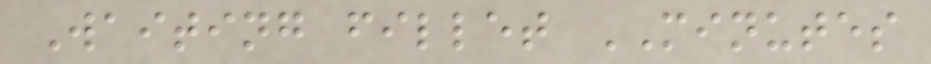Waiting fillet MINUTES
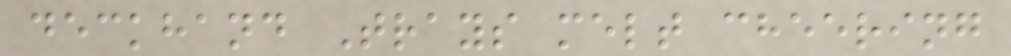deckhand Trays melt cheering
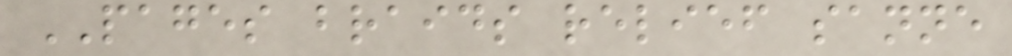PAGES braids relief sanne
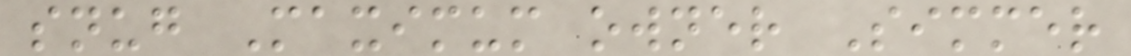snug Maximum owner Simmer
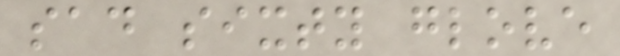sad sixty glove
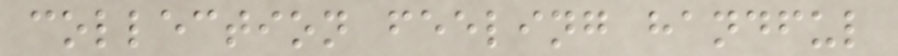collection feeling handful
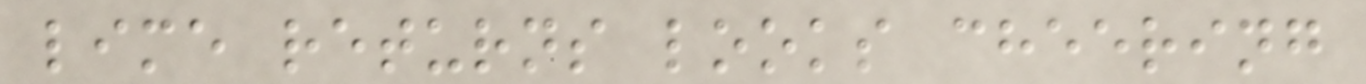lime returns looks cheering
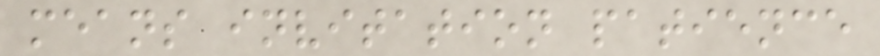means invitation patience
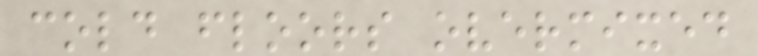cold floors overmixed
